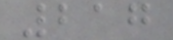217
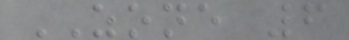ZONE 6
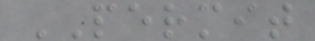PERMIT
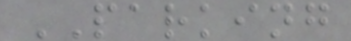PARKING
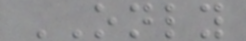ONLY
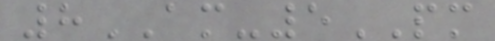8AM-5PM
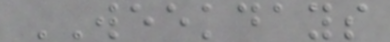WEEKDAYS
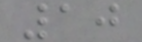10
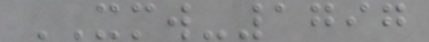XMW-1797
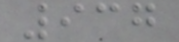937
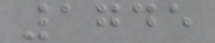1745
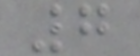7
